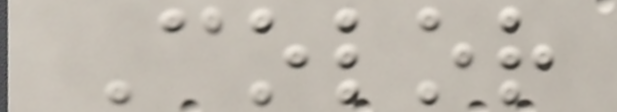Color
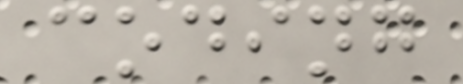coding
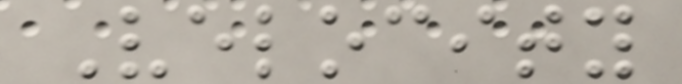Velocity
